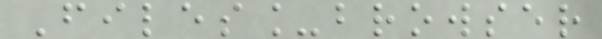Files_browser
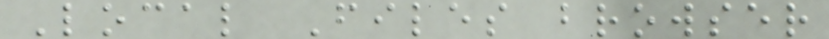Local Files browser
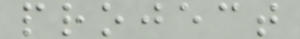project
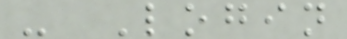- Login
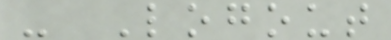- Logout
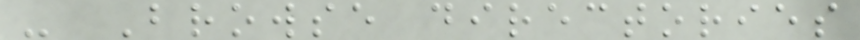- Browse directories
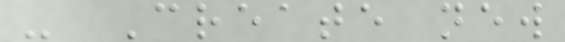- Create new
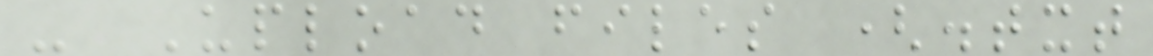- Upload files (.txt
